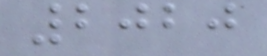2020
